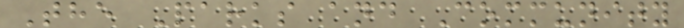The Parks and Community
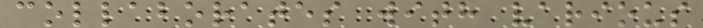collaborates with various
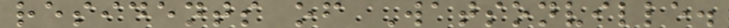residents of Watsonville.
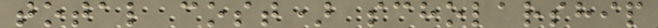total cost) scholarship
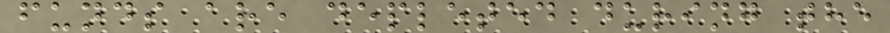funds are depleted during the
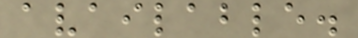available.
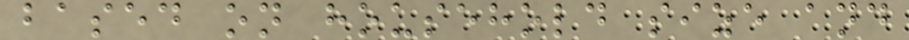based on household size and
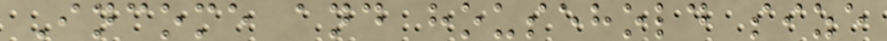Income and household size
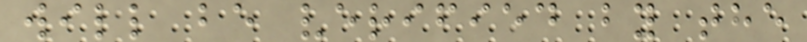will be verified by the
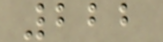222
